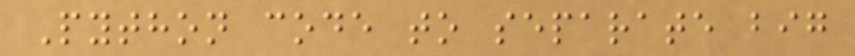Python code to separate big
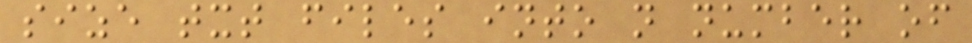size txt files into n number of
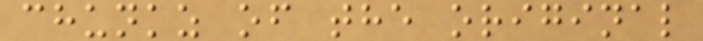chunkz of the original
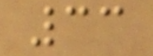33
